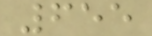655
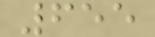655
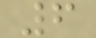6
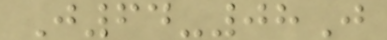J64-08J
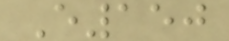E150
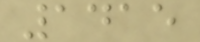1415
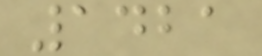1421
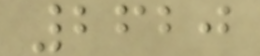2620
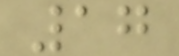17
